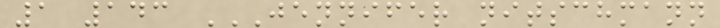1 143 JENNIFER NITSCHMANN
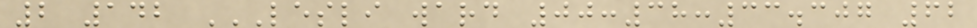2 142 LESLI WARD 00:38:33.307 62
